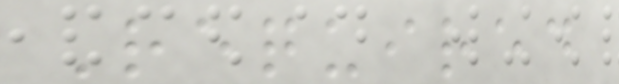Required
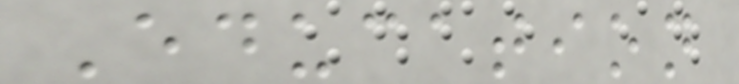Education
